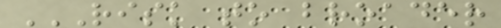RISK TO BROADER
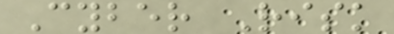Cyber Risk
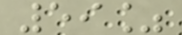59%
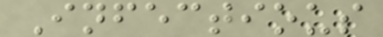Infectious
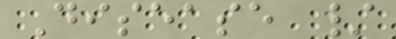Disease /
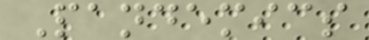Pandemics
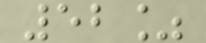52%
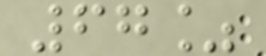67%
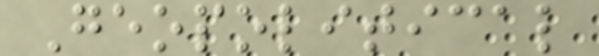Geopolitical
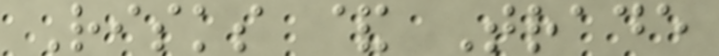Risks & Trade
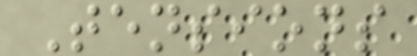Tensions
